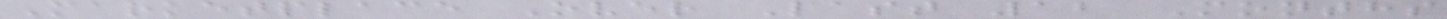Marketplace Over Last 12 Months
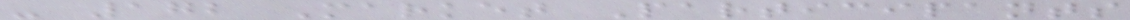- 172 Market Participants
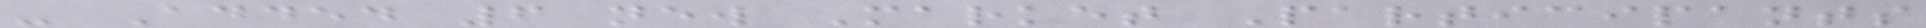- Added 6 new Market Participants
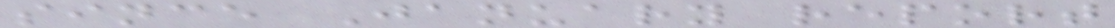since January report
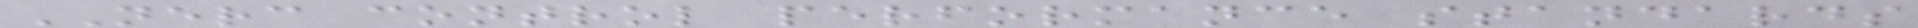NERC control performance standards
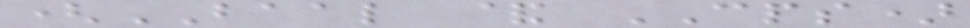(BAAL & CPS)
